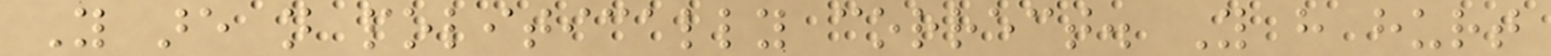You are not politically correct. You have hurt
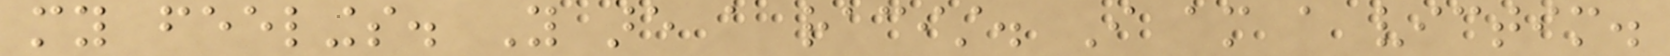my feelings. You are a racist. I am a victim.
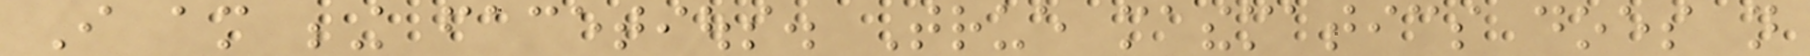I am being facetious. True mathematics does not
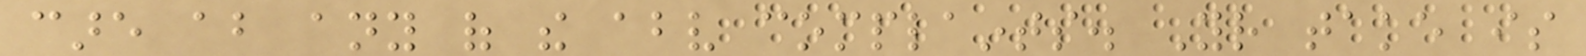care about any of the above complaints. Your take is
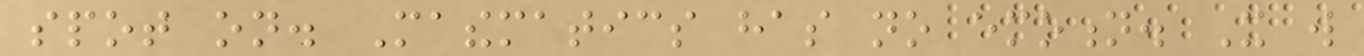spot on. Mathematics has no emotion. It will
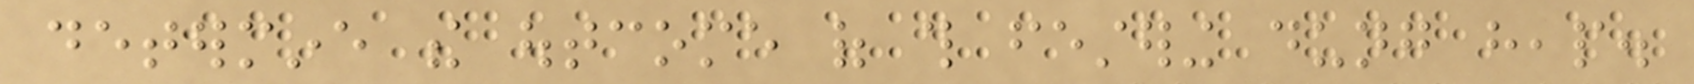determine the outcome of this festering dung heap.
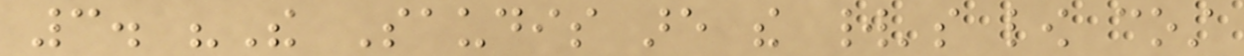3. "The Saudis are the world's low cost
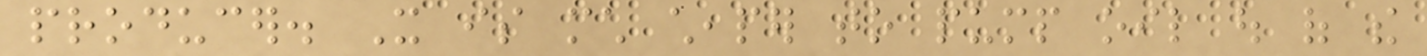producer. It is much cheaper to pump oil out of the
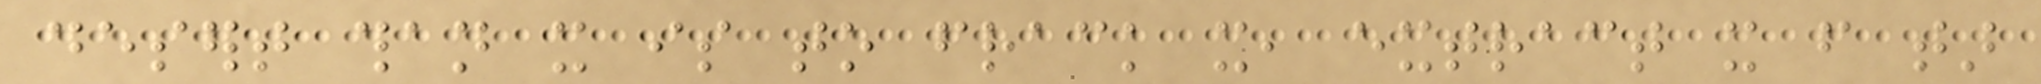desert than it is to frack it, extract it from tar
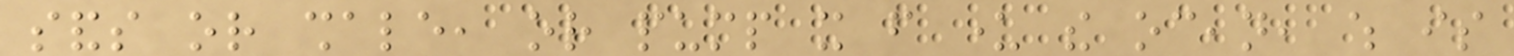sands or shale, or pump it from under the ocean, which is
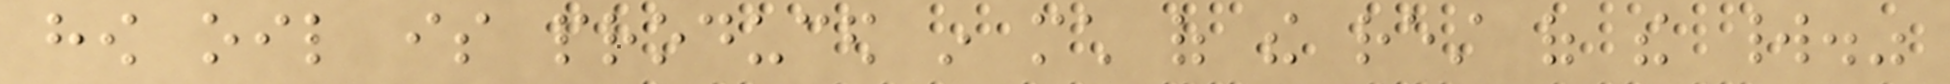how oil is produced in much of the rest of the world."
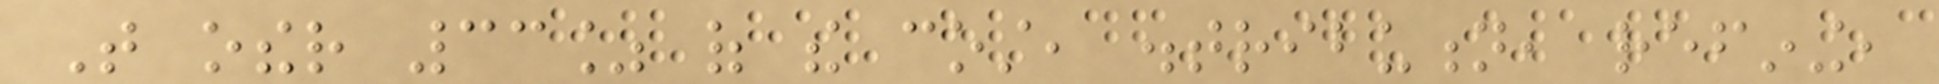That other 33% of the cost, distribution, refining,
